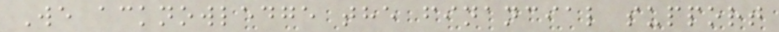We acknowledge the financial support
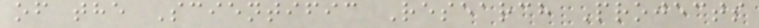of the Scientific Research Projects
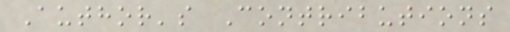Author's Contributions
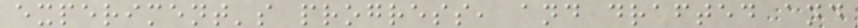experiment's progress, and drafted and
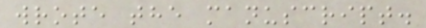wrote the manuscript.
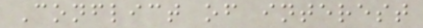Conflict of interest
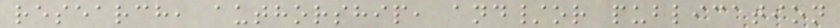research, authorship, and/or publication
